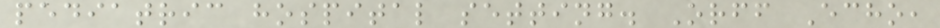pediatric hospital setting. Orff Echo,
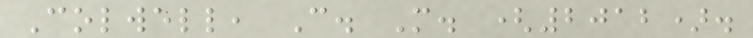Colwell, C. M. (2012).
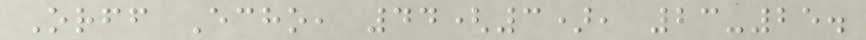Orff Echo, 44(3), 23-25.
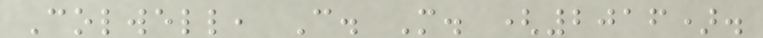Colwell, C. M. (2016).
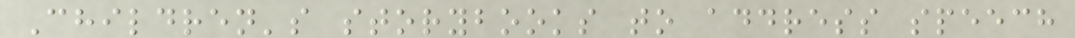Children's storybooks to address speech
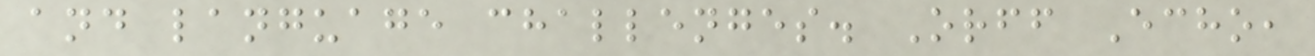and language challenges. Orff Echo,
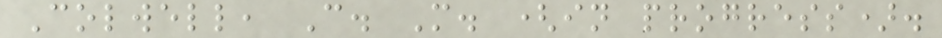Colwell, C. M. (in progress).
